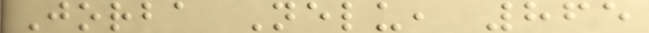Jorba Nelu, 865
